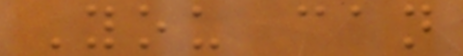You can
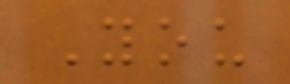You
